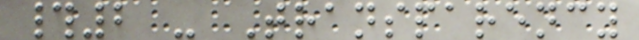#2 - Transparency
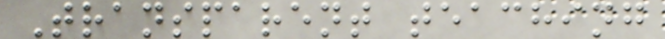Transparent teaching
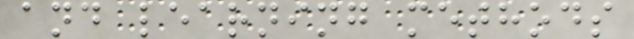and learning methods
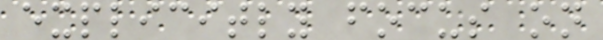explicitly focus on
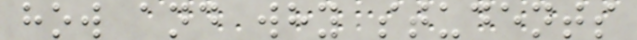how and why students
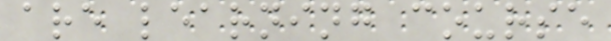are learning course
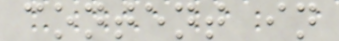content in
